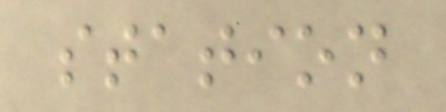station
